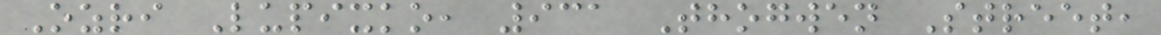Ozri Lupixko, 931 Thogwen Street,
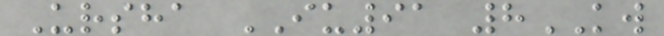Ursha IU91 8KW
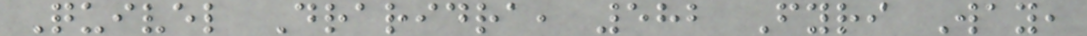Quivel Draridra, 582 Fyri Way,
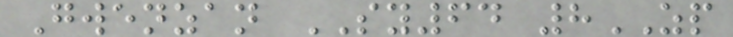Gwenzan SY64 8ZP
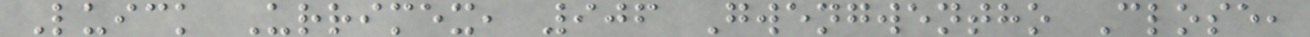Luick Urrimex, 906 Gwengwentho Close,
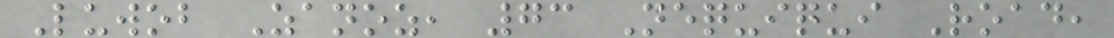Luwob Zanoz, 73 Nequiqui Road,
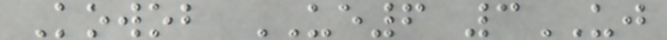Kowob UE6 3UJ
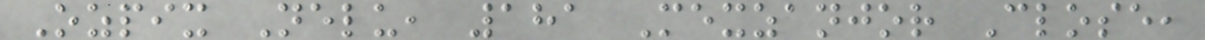Ozpix Nelu, 181 Mexzanjor Close,
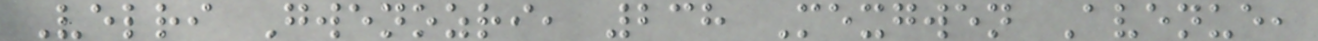Velri Gwenozri, 238 Mexgwen Avenue,
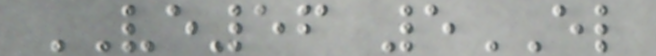VE56 5EL
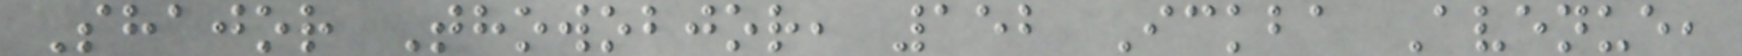Shajor Thowobjor, 152 Ickba Avenue,
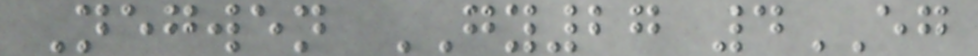Negwen GY27 4EG
